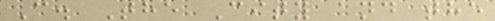C. The City and the
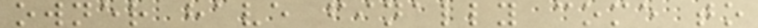owner have finally come to
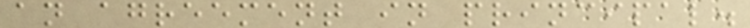an agreement in principal.
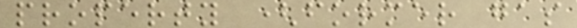property (former gas
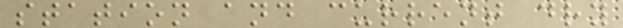station and current dry
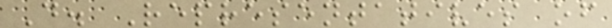D. Representatives of
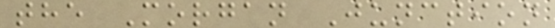the Morgan Junction
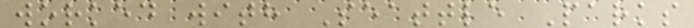worked with Seattle Parks
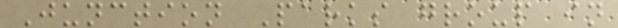Junction Parks group in
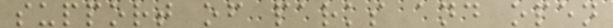support of parks and open
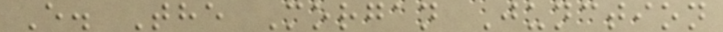E. The Morgan Junction
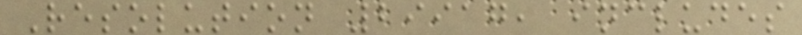Resolution 29917, includes
